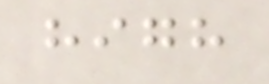high
